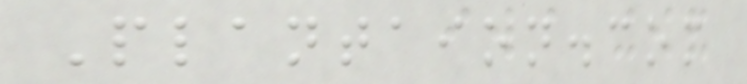Plantaion.com
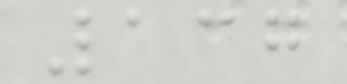137
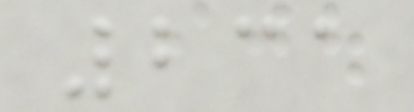231
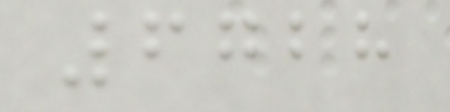6728
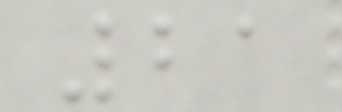21
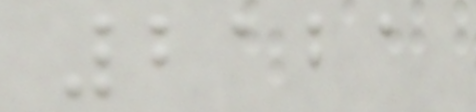2121
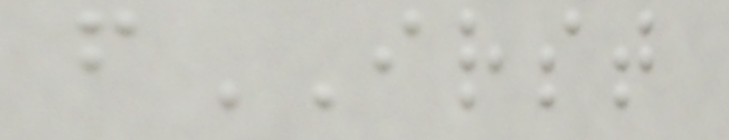fIRST
